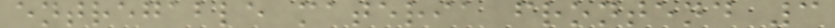entregable materia frontend 3
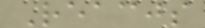Reacjs
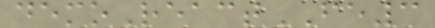demoReactFE3
